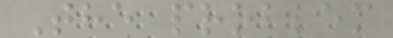The problem
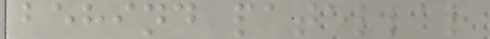behind patellar
